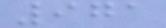971
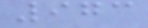973
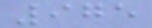975
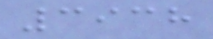3938
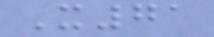X71
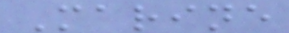Marine
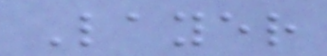Layer
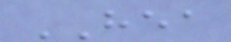HEA
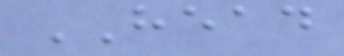HEAD
